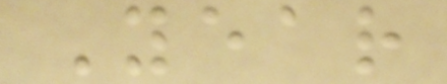Year
